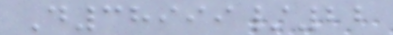D38999/22
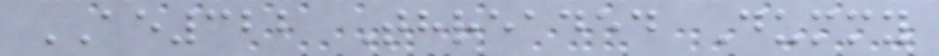AE322 Threaded Dummy
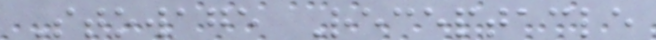Stowage Receptacle
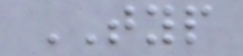TYP
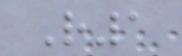R1
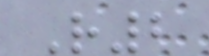R2
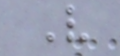V
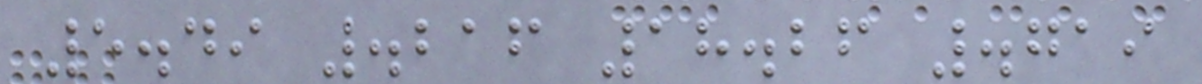5.49 .216 18.26 .719
